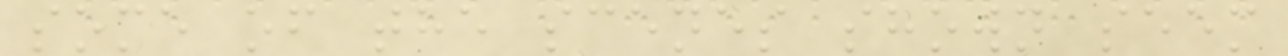some of the scenes shown seem
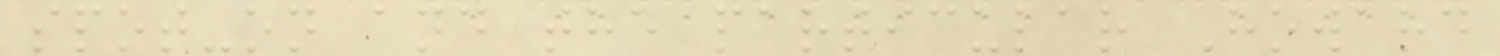spot-on and the particular Howard
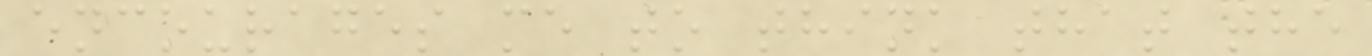encourages me to think that the
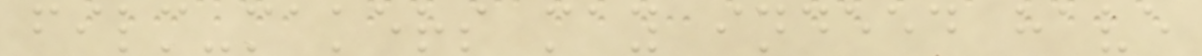film-makers may indeed have
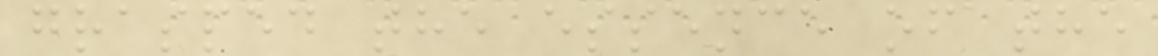grasped the essence of the
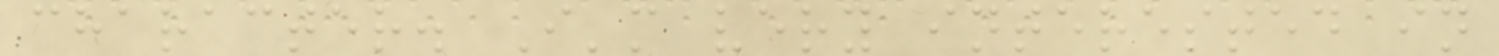character. I'm very interested in
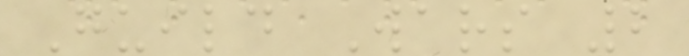Guild Wars 2
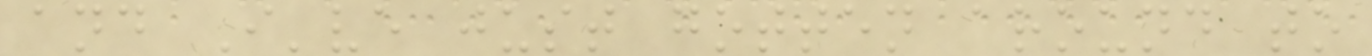and I've just gotten around to
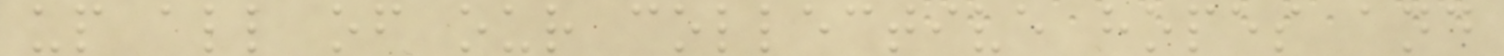up all of our collective hopes and
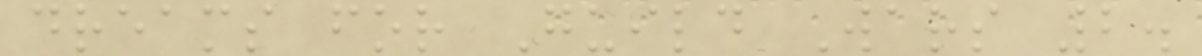dreams for Guild Wars 2.
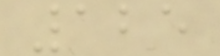125
